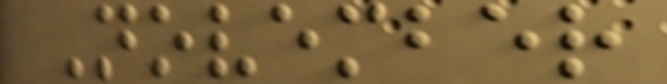November
